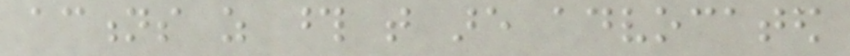actions as those that are advocated
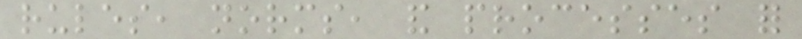rules, norms, and processes for
